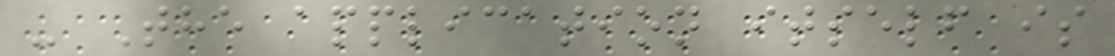- The application itself is
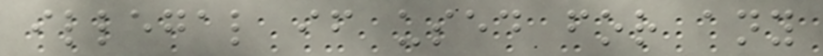illegal if used for any
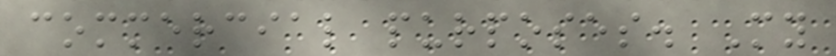commercial purposes. My
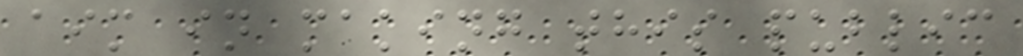aim in making this public
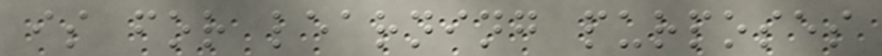is for learning purposes
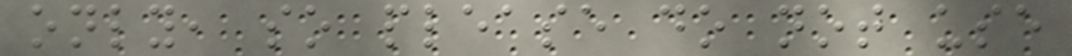only, so please do not use
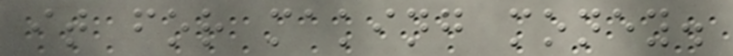it for making money.
